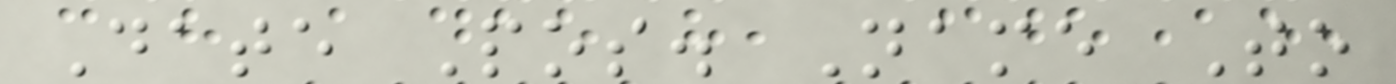Date Pos. Name To
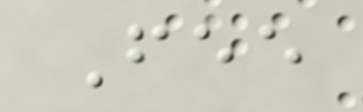Fee
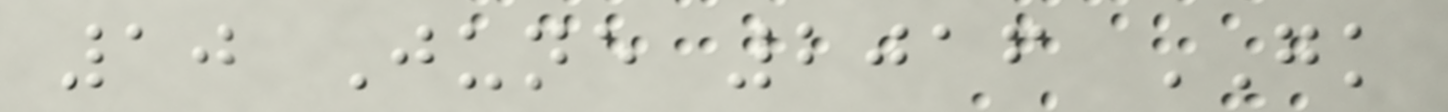10 June 2016 GK
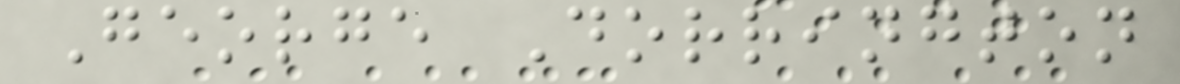George Dorrington
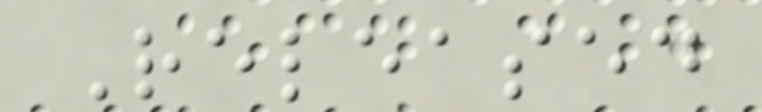Released
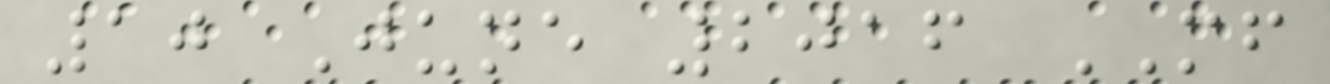10 June 2016 MF
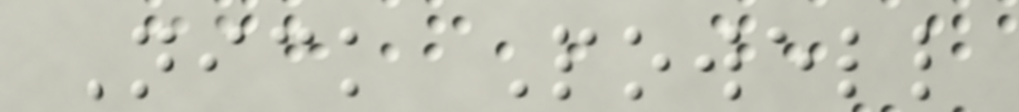Nick Powell
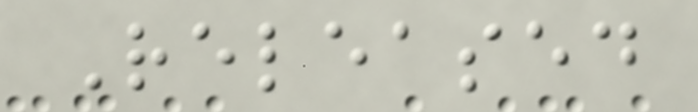Released
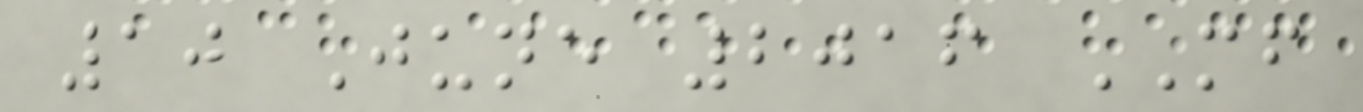10 June 2016 MF
